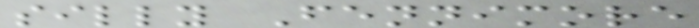silly Fennimore
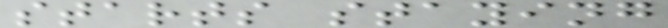starts staying
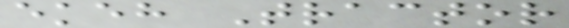ekeh Tractor
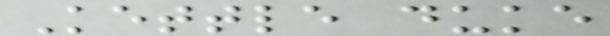Kettle duke
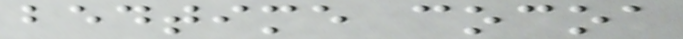bedtime cocoa
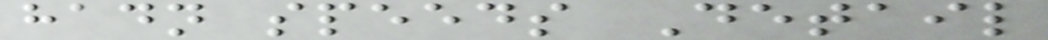hadn speeds Detail
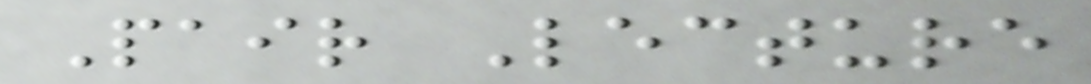Pair Lecture
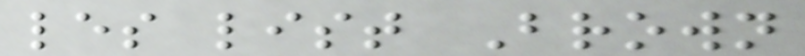les list Brown
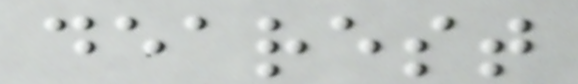dearest
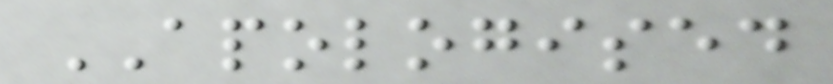APOLOGISED
